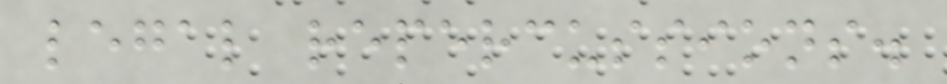legal repercussions.
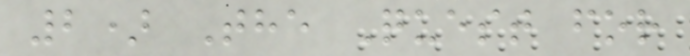2) The Quest for
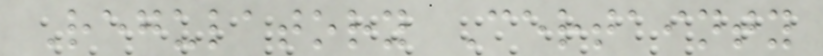Regulatory Certainty
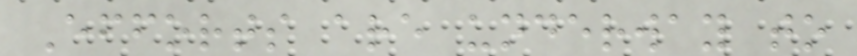Efforts are underway to
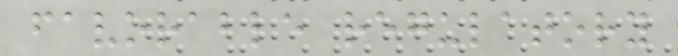favorable regulatory
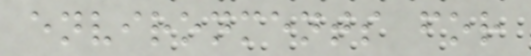environments for
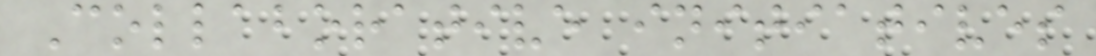Collaborative initiatives
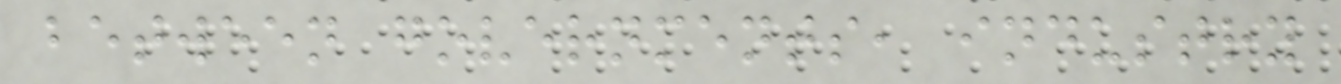between governments, industry
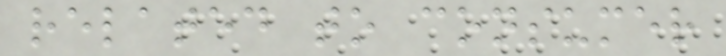related to consumer
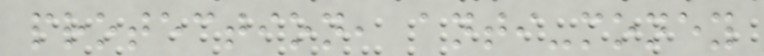protection, anti-money
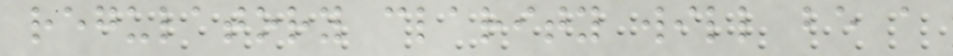regulatory clarity will be a
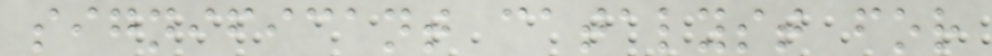significant catalyst for
